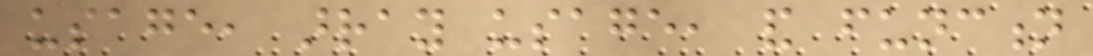usage, array usage, and function
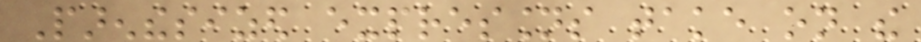Parenthesized expressions take on the
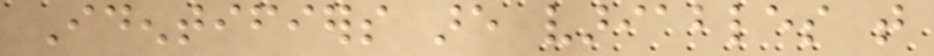Identifiers are variables that
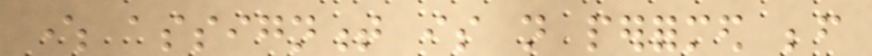where assignment is not performed before
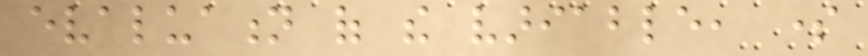evaluation of the variable, some
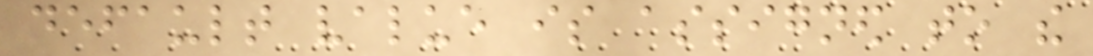default value is assigned to the
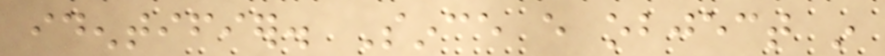identifier. Since every object in
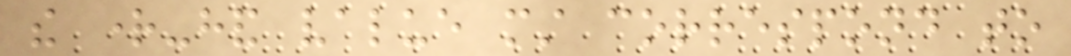the right-hand value must correspond to
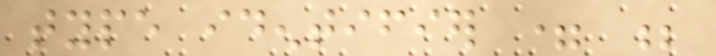type identifier = ;
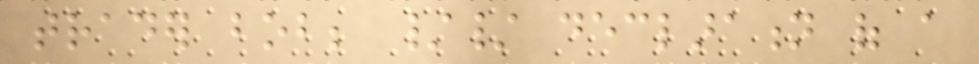trader bob; // declaration of a
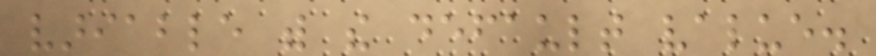variable with the default value.
